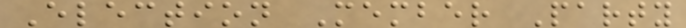Election Member Party
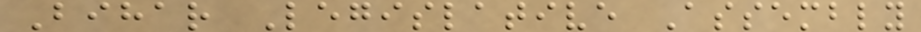Bihar Legislative Assembly
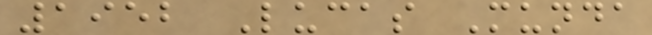1952 Lucas Munda
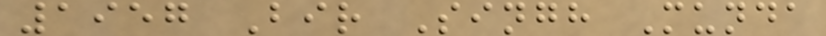1957 Bir Singh Munda
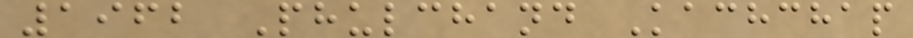1962 Phulchand Kachchap
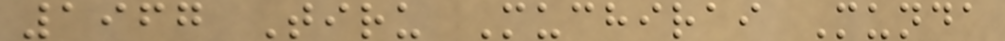1967 Tiru Muchirai Munda
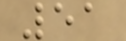51
